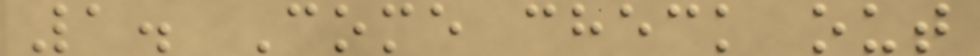1. Come check out
